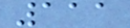111
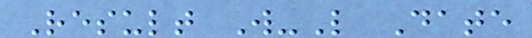Result W-L Date
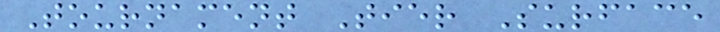Tournament Tier Surface
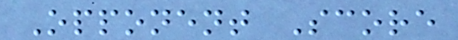Opponent Score
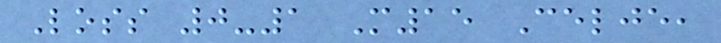Loss 0-1 M15 Celje,
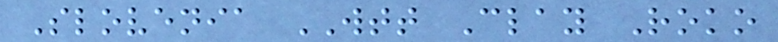Slovenia WTT Clay Roko
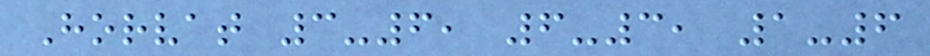Horvat 3-6, 6-3, 1-6
